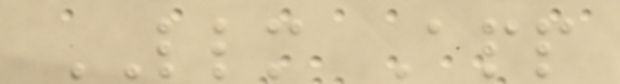LLM App
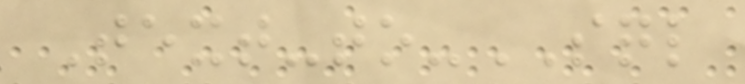Text-to-SQL
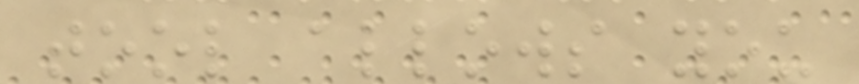tool allows you
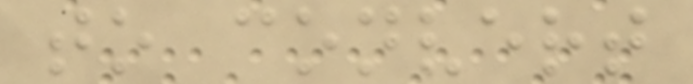to convert
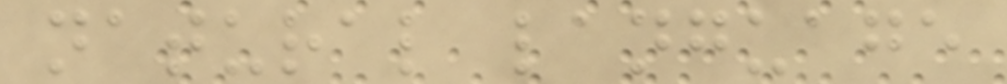natural language
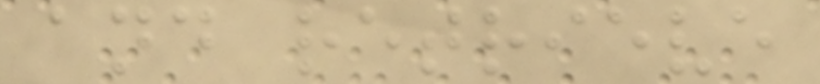and retrieve
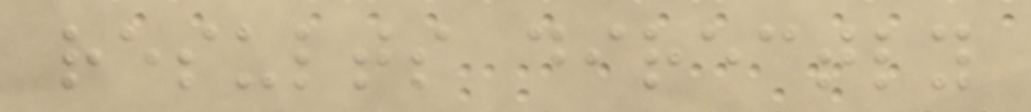results directly
